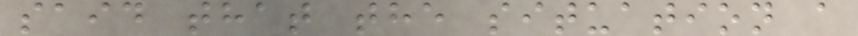said that the situation a
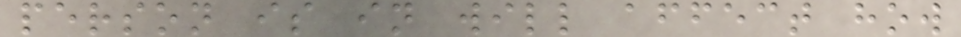person is in will affect how
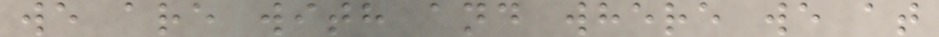we are with and where we at
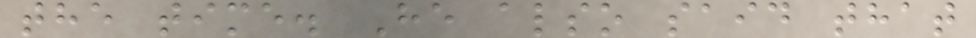the time. He also said that
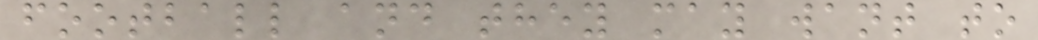football and they may want to
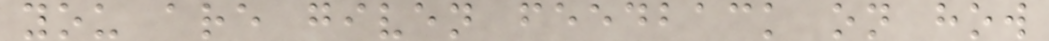you are given feedback on how
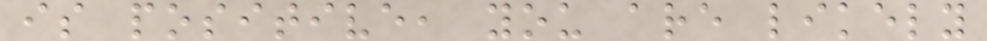is positive, you are likely
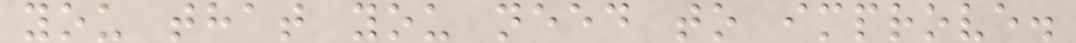you that you need to improve.
